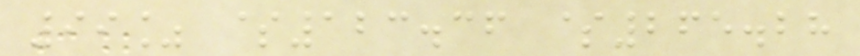99% $123.36 $265.28
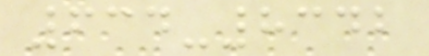634-8342
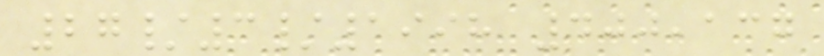27/3/1998 400,137
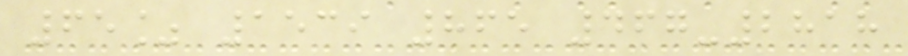65% 1539 865 467-2818
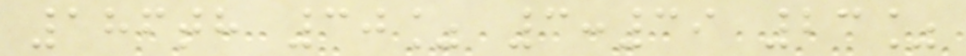186th 30% 3:39 23%
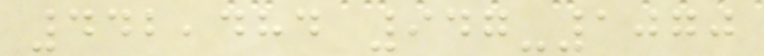442,484 947-1070
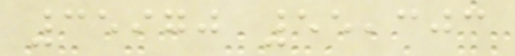35970 55,303
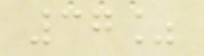37%
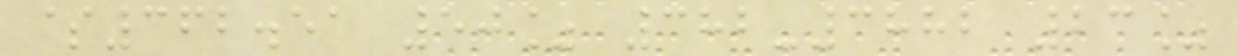$362.51 50% 382-3882 23%
